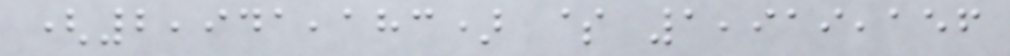(2,941,183) $ 1,919,156
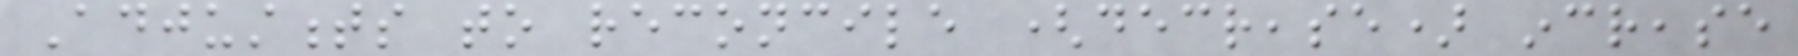Adjustments to reconcile (decrease) increase
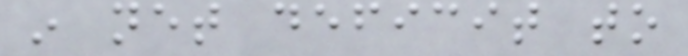in net deficit to
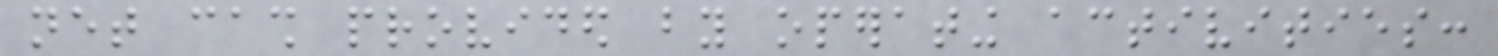net cash provided by operating activities:
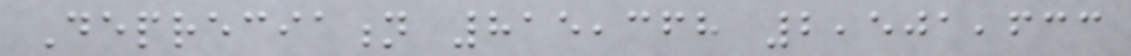Depreciation 815,368 2,501,633
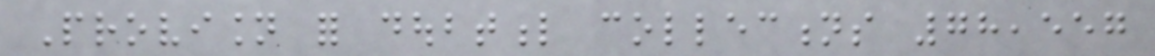Provision for doubtful collections 78,557
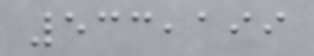533,199
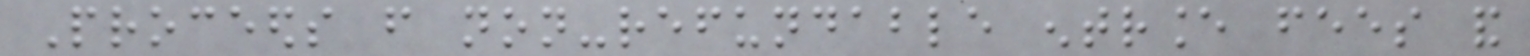Proceeds from non-refundable entrance fees and
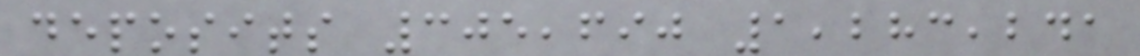deposits 305,690 1,283,241
